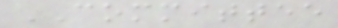COMMITTEE
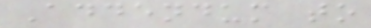Addendum to
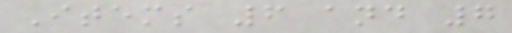Items 6 and 7
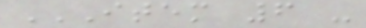ITEM 6 -
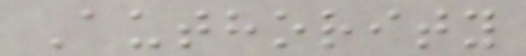Authority
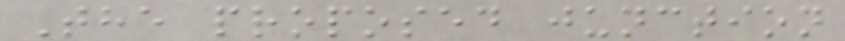The proposed junction
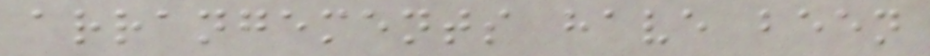arrangements have been
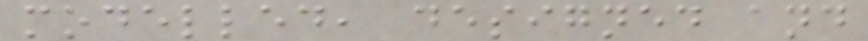modelled, designed and
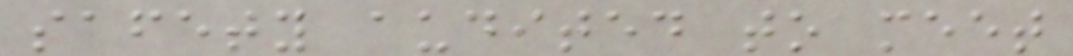safety audited to meet
